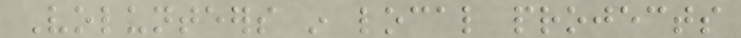Volunteers in local projects
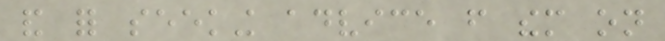and for seeking advice from them on
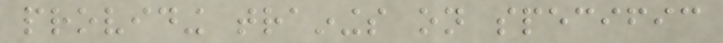providing trainings on specific
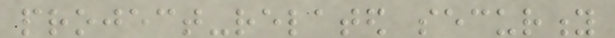project-related security
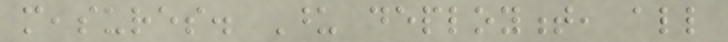measures. Upon deployment, all
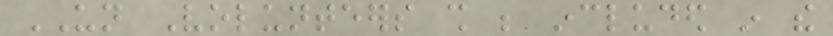UN Volunteers shall be included in the
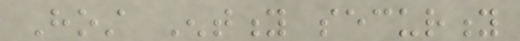Host Entity security
